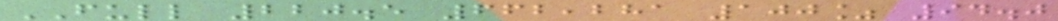FULL 220.5 662,281 100% 94.0
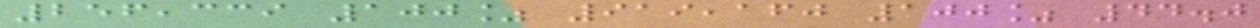256,339 100% 919,160 100% 44.0
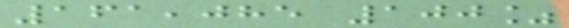161,085 100%
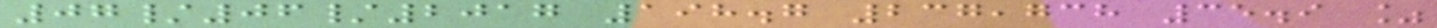07/06/2017 198.7 237,738 35.9 %
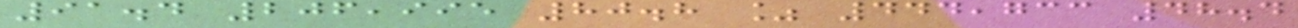91.4 206,995 80.8 % 444,733 48.4
